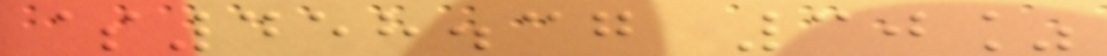$458.37 30%
